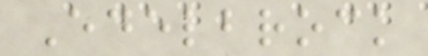Edelbrock
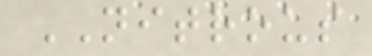NITROUS
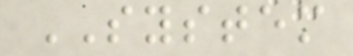SYSTEM
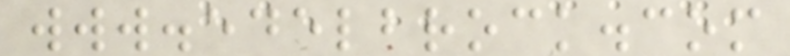www.edelbrock.com
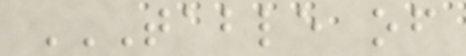TABLE OF
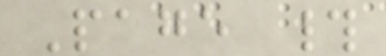Page #
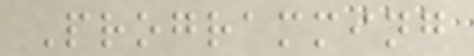Programming
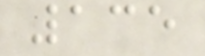135
